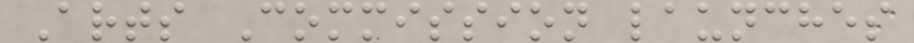Arts Commission launches
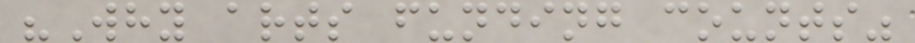"Why arts funding counts"
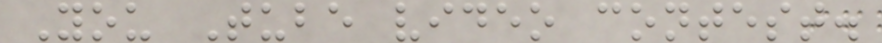You Tube video contest.
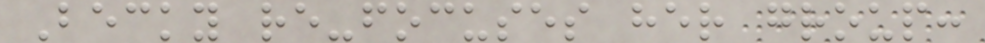Becky re-focuses her group:
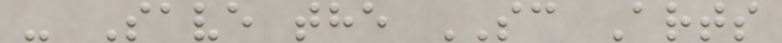- Save the SC Arts
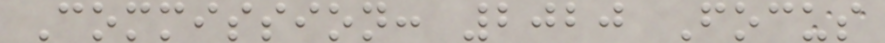Commission: 2020 Focus
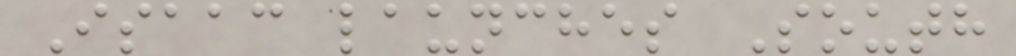Isaac launches South
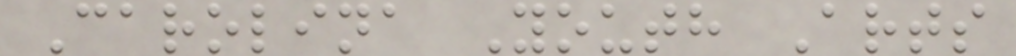Carolina Youth Arts
